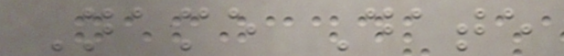Name Date
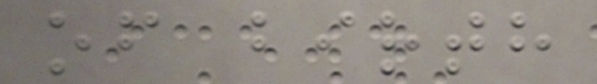of birth
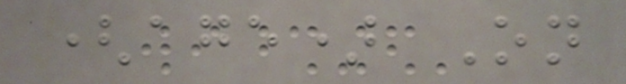(age) On
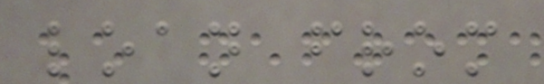loan from
